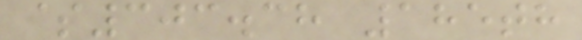$303.38 185th
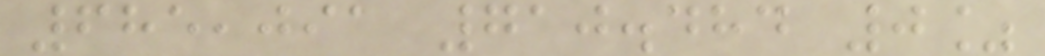685,091 710.484 0%
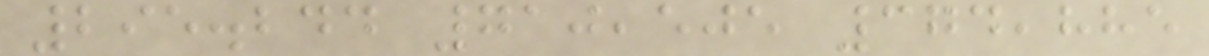295.244 710,505 374,885
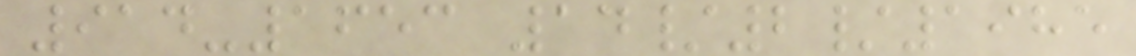914-1653 14/2/1985
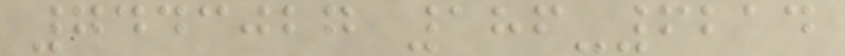7443027 186-6214
